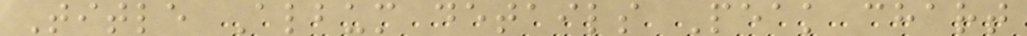Title Album details Peak chart
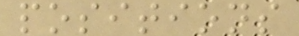positions
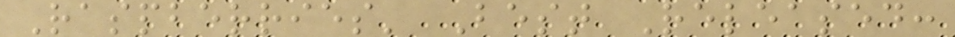Raspberries' Best Released:
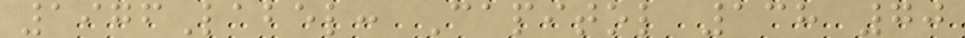1976Label: Capitol 138 70
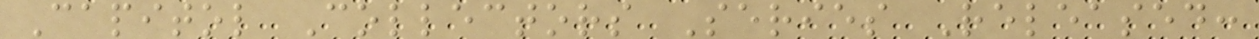Capitol Collectors Series Released:
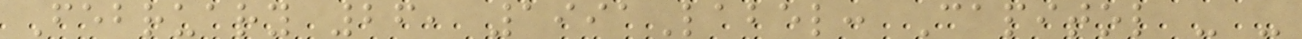February 26, 1991Label: Capitol - -
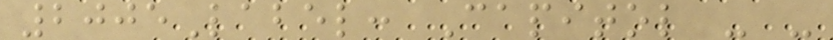2005Label: Capitol - -
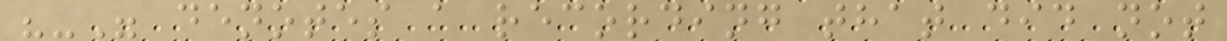"-" denotes a recording that did not
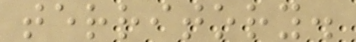territory.
